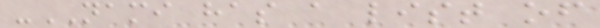-NAMI has a list of
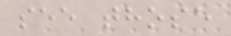see those
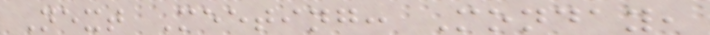Next Meeting: Monday,
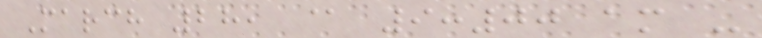March 28, @ 9:00 am -
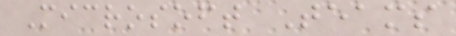Microsoft Teams
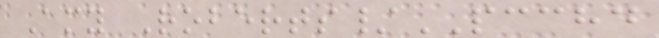Amy Roberts/PCCHD
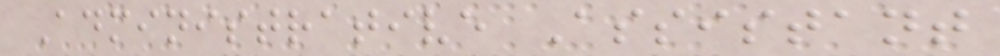Administrative Assistant
